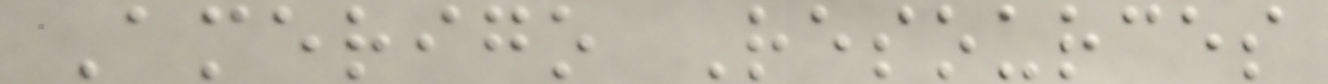Amerigo Resources
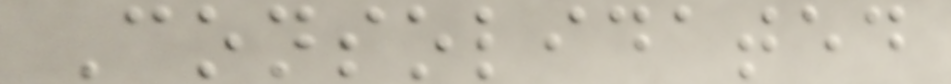Consolidated
